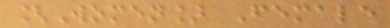[Women] Female
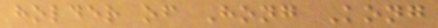holder of Hong Kong
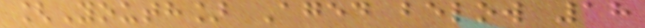[Youth] Aged below 18
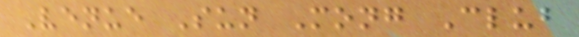Venue Sun Mong Club
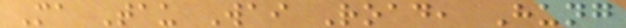Ma Tau Wai Road, Hung
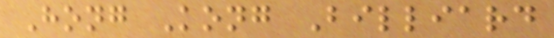Hong Kong Billiard
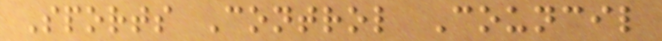Sports Control Council
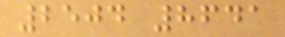2504 8641
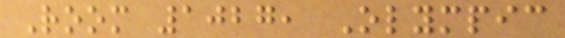Room 1027, Olympic
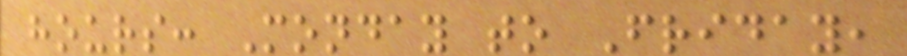hours: Monday to Friday,
